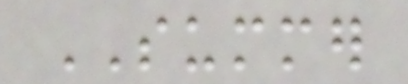SUMMER
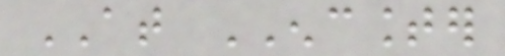AT ENCOUNTER
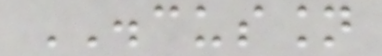DISCUSSION
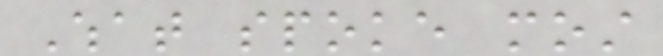What spoke most
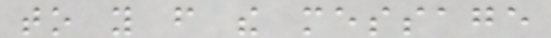to you from the message
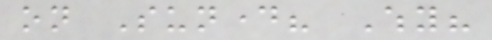on Sunday? Why?
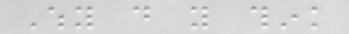Why do you think
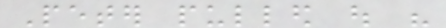Peter pulled out his
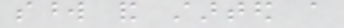sword and started a
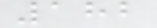182
